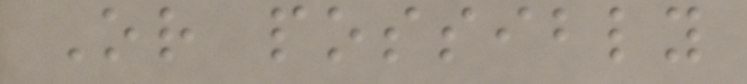Or possibly
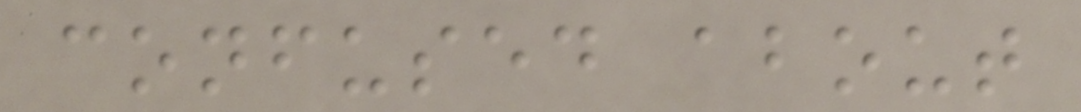confused about
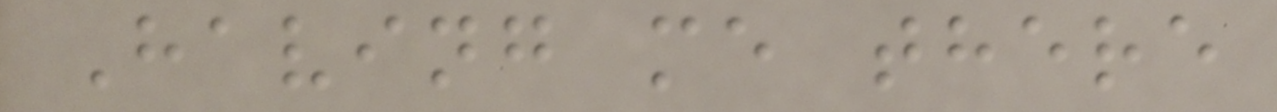Having me there
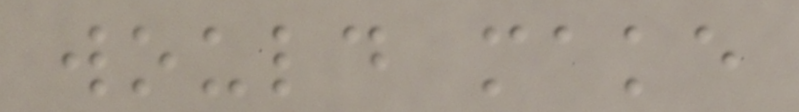would make
